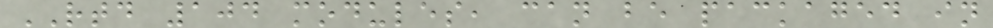RTD 104 modules, can be packaged in
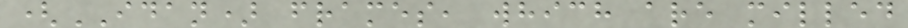(IDAN) frames, which are milled
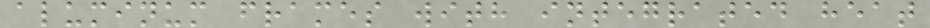aluminum frames with integrated heat
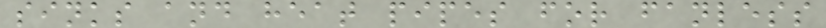sinks and heat pipes for fanless
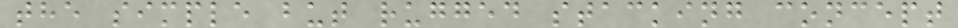the simple but rugged stacking concept
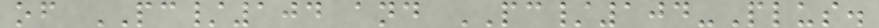of PC/104 and PC/104-Plus.
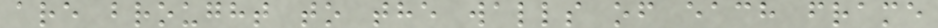are brought to the walls of each frame
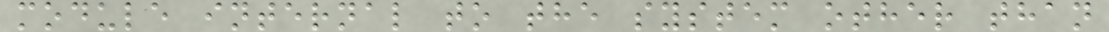module internal to the system other than
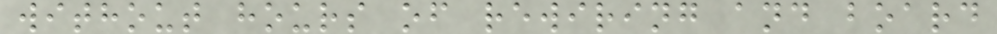without hours of rewiring and board
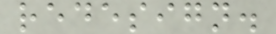redesign.
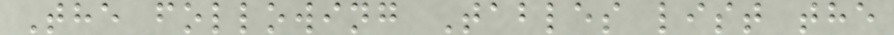The following Tables list the
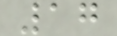17
